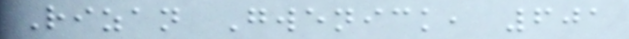Rizan Gwenick, 601
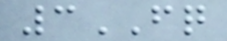3FQ
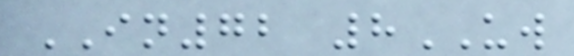IN72 8UW
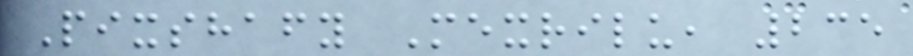Pixshafy Mexrilu, 235
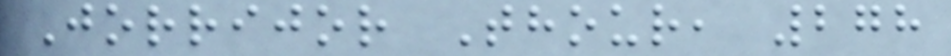Jorrijor Thour, 278
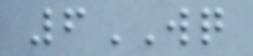6WQ
